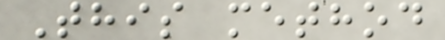This method
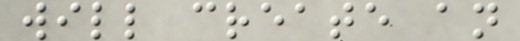will create an
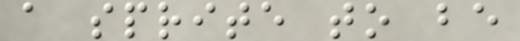a sprite to be
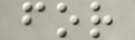for
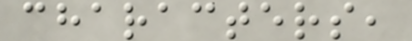characters,
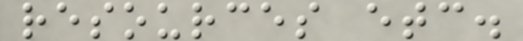resources etc.
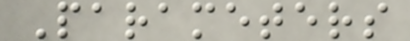Parameters
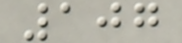107
